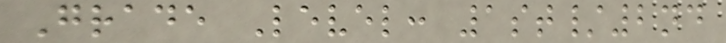Grade Level: 1st/2nd
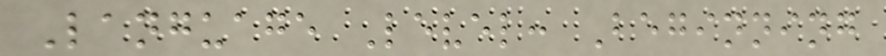Language Level: Beginning
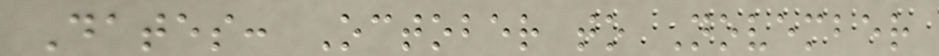Dates: October to November
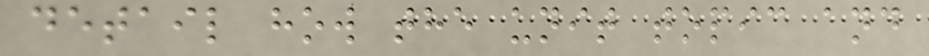detail how the unit topic and
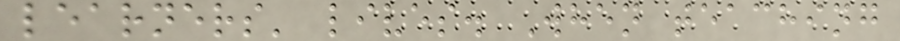learners' lives. When teaching
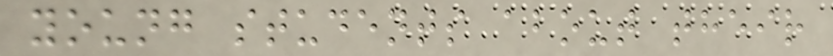young students about their
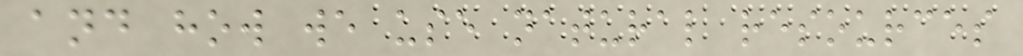and how we use natural resources
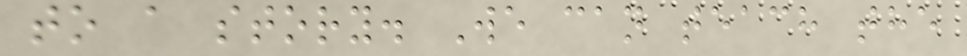to a story. We can teach the
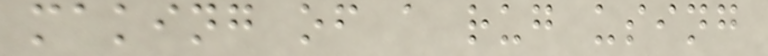making of a rug using
